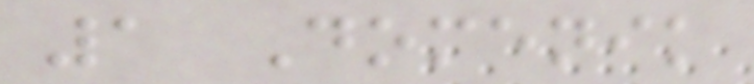1 Domenik
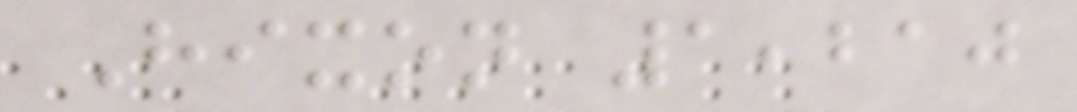Hixon 1,210
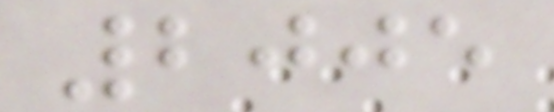2005
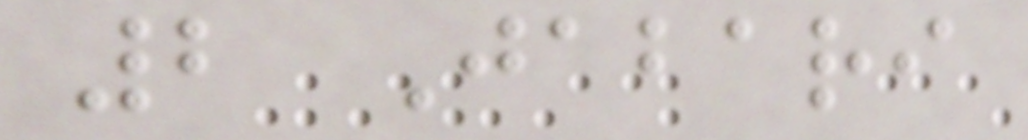2 Jabari
